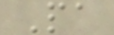Pa
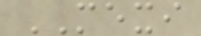MEXI
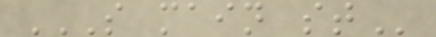S MAIN ST
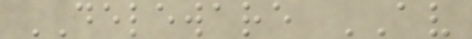DELEWARE AV
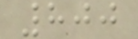800
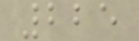225
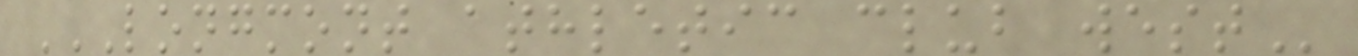LONGMONT ATHLETIC CLUB WEST
